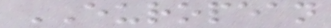EUROPEAN
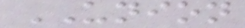UNION
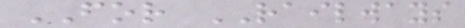FOR RAILWAYS
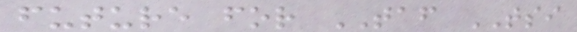future for TAF TSI
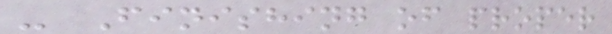- Finishing of proper
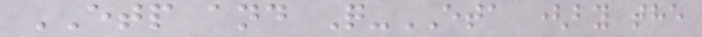ETP and Q-ETA (by the
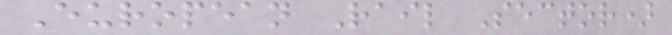European Rail Sector)
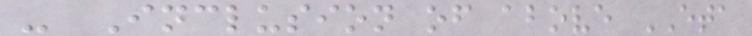- Inclusion of above ETA
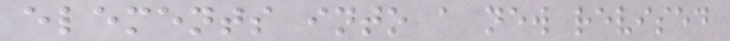elements into a new revised
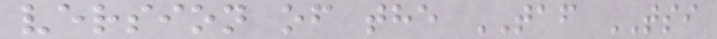version of the TAF TSI
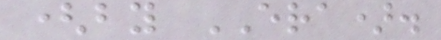(by ERA).
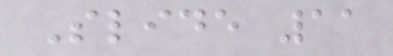Slide 11
